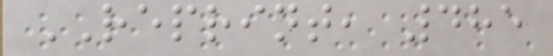REPRINT, 485
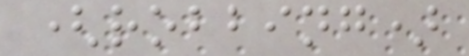(robbing)
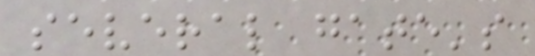several gate's
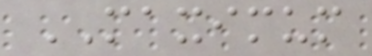MAXIMUM
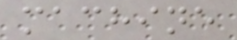machine
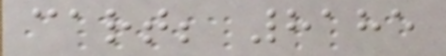cart; 8185
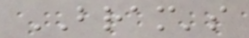BRAM's
